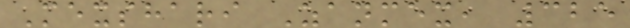Mexshari Zanmex, 325
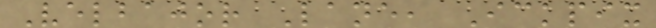Velbajor Lane, Ickpix
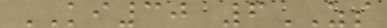KI30 6ZS
